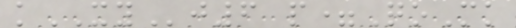kXYj6 p=QoMk
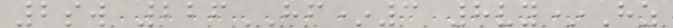2sw 226HF*3 8vy*Hz
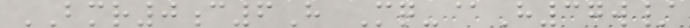BMR0c6H Mq-@H37w/
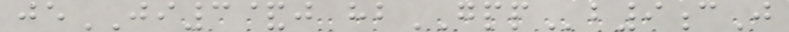jeJI3&j hbGPPb9cJ
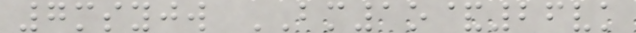7msyjw BM1o&26vk
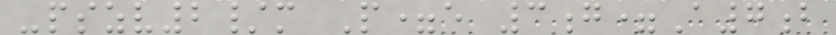-pszv2/m P=e 3g=A7b
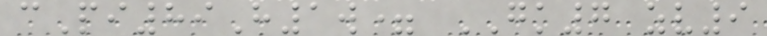cPi89H1w= GK7 zv9
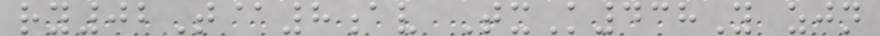ry02T@8av TxK438Y zjn
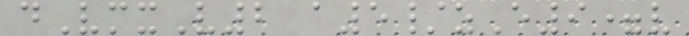dVmxV2 a5/zE9=v
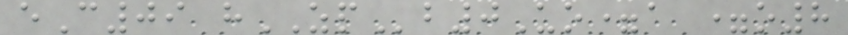eC09 hZPb0Uo=a =o8
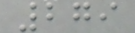279
